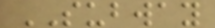SUBWAY
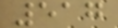517
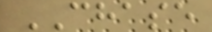CHASE
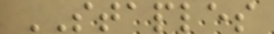STAPLES
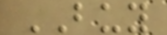BUY
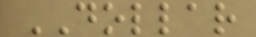DOLLAR
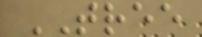TREE
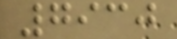7930
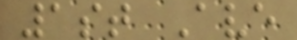1st Ave
